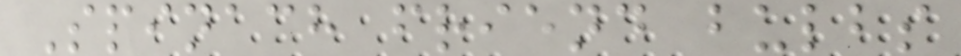Spinach friend bulbs
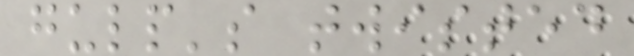gulp's twisted
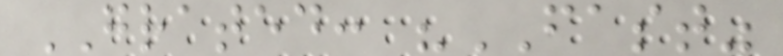GRATED: "FAST"
